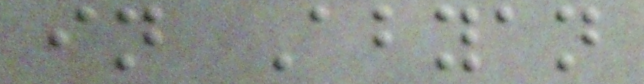in Abyan
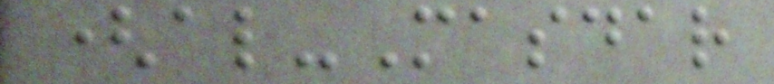(al-Masdar
